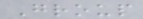Group
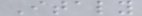Italy
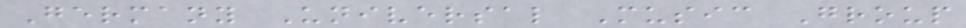Germany Universal Music Group
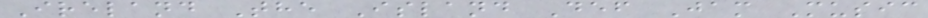Ireland The Island Def Jam Music
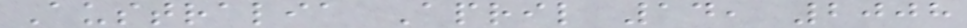Australia April 14, 2008
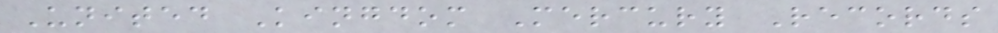United Kingdom Mercury Records
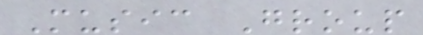Music Group
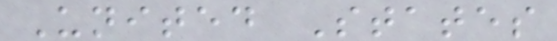United States
